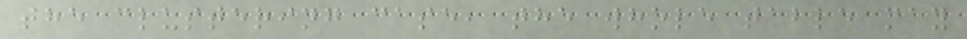the clustering case, the whole table may
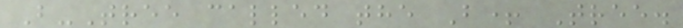B-Tree called the B+ Tree.
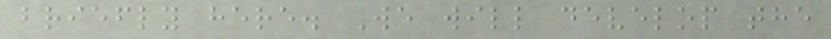briefly here. We will develop the
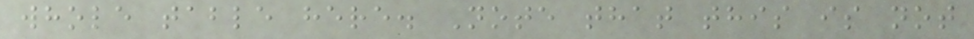whole table here. Note that this is not
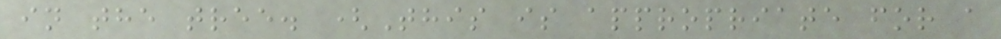in the tree. (This is appropriate for a
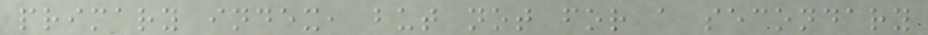primary index, but not for a secondary
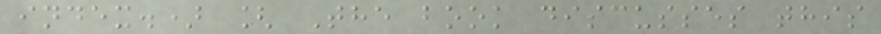index.) [ The book discusses this
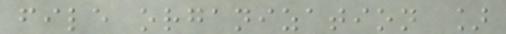file organization ]
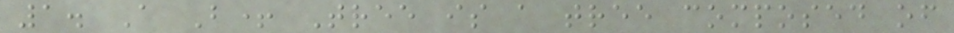1. A B+ Tree is a tree composed of
